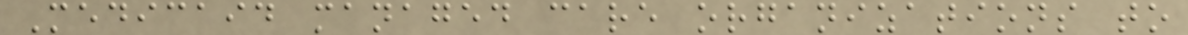Medicaid managed care organizations to
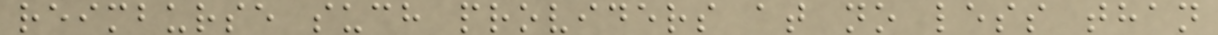reimburse such providers at no less than
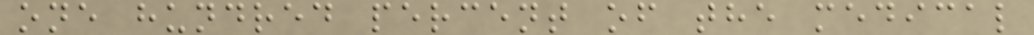one hundred percent of the medical
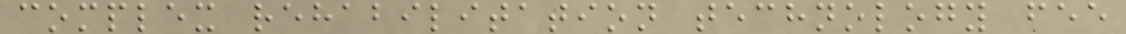complex rehabilitation technology fee
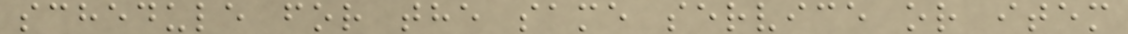schedule for the same service or item
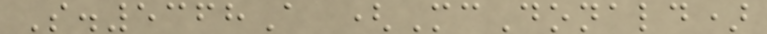S.5368A (McDonald)
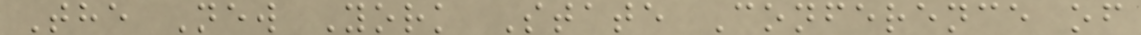The New York State Conference of
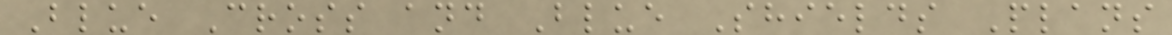Blue Cross and Blue Shields Plans
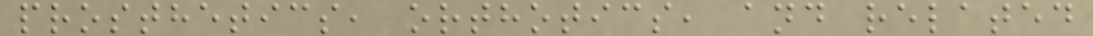prosthetics, orthotics, and related
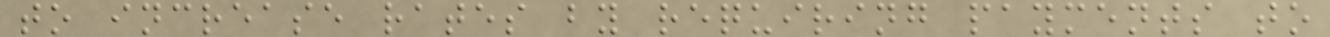to increase rates by requiring payments to
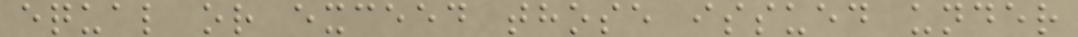equal or exceed those issued under
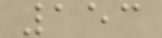153
